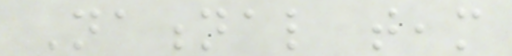National team
